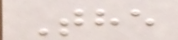The
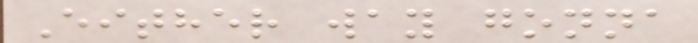Either way gonna
